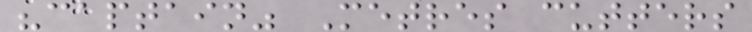"captain" Metres cutters
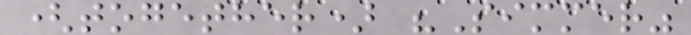(together) "Simmer"
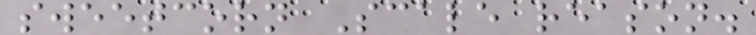sweetcorn Scale reason.
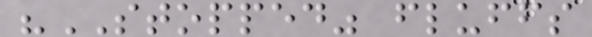"STOPPED" fluffs
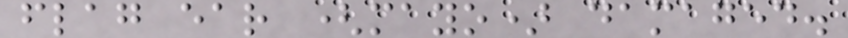flag ear (mayo) damaged.
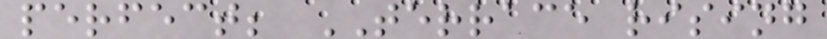perfect; TERRACE rising
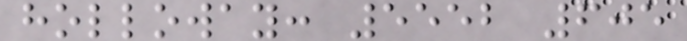holloway: 5552 605
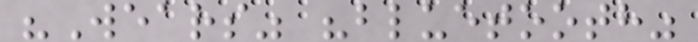"Wears" "bluetooth"
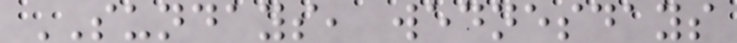SUNDAYS, wednesdays
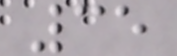35
